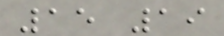15 19
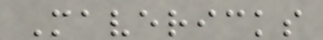Mavericks
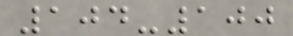104-100
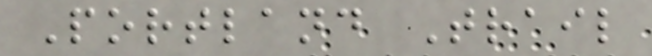Portland Trail
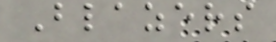Blazers
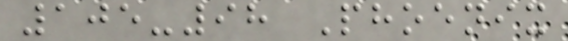105-98 Phoenix
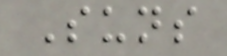Suns
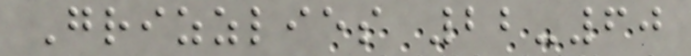Grizzlies 22-60
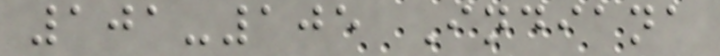101-105 Indiana
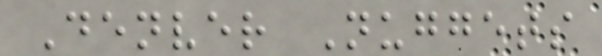Denver Nuggets
